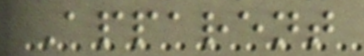Apparent
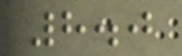8.0
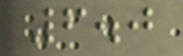6.0
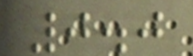0.0
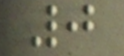0
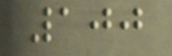100
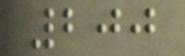200
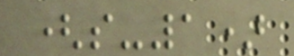(s-1)
